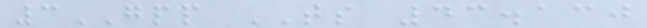3GPP TS 43.130
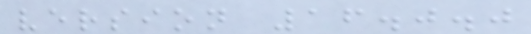version 16.0.0
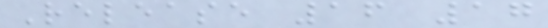Release 16 17
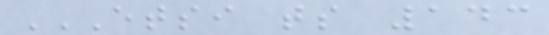ETSI TS 143
